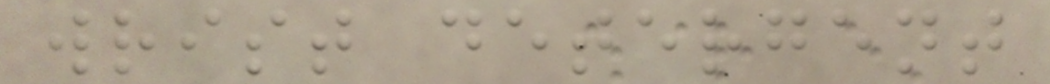wrist detergent
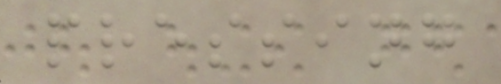pressing
